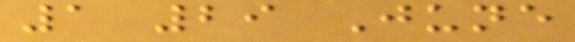1 29 June
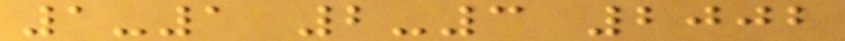1-1 2-3 2002
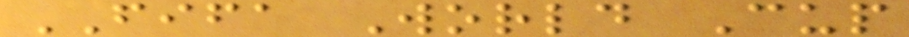FIFA World Cup
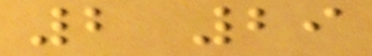2 29
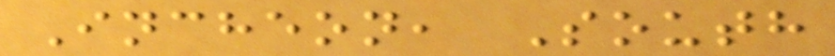Incheon, South
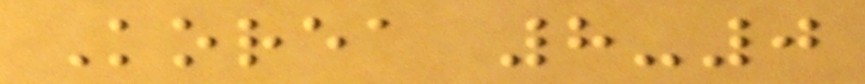Korea 8-0
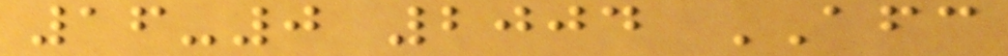16-0 2004 AFC
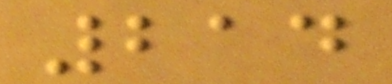214
